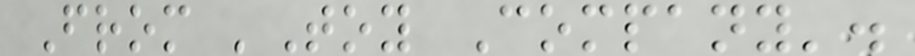From 'Toy Company'.
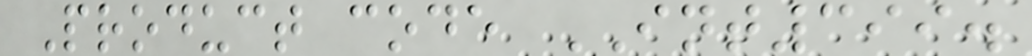Product code INT399.
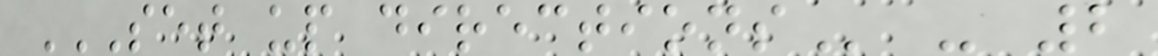SET UP DIRECTIONS - 2
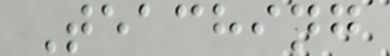Teaching
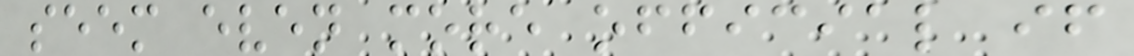seem even more official if
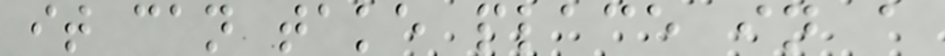it can take place in a
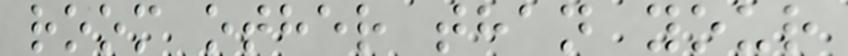room other than your
